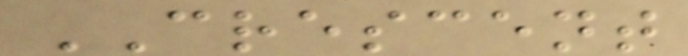CRESCENT
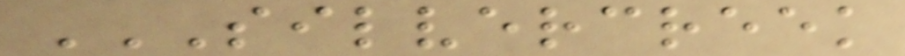SILVERCREEK
